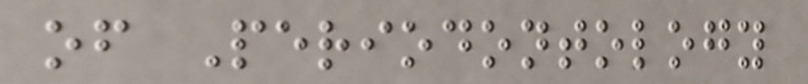of Periodontology
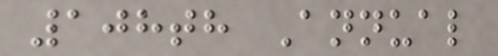108th Annual
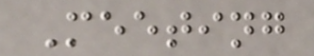Meeting
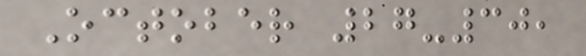October 27-30,
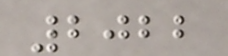2022
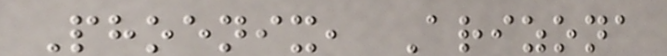Phoenix, Arizona
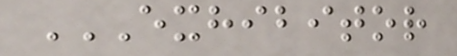EXHIBITOR
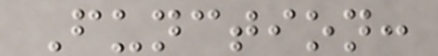Function:
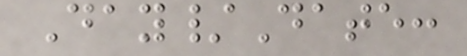Day/Date:
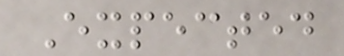Expected
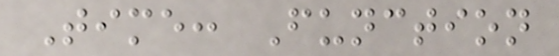Time: Function
